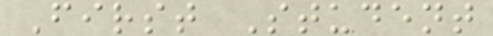First Student
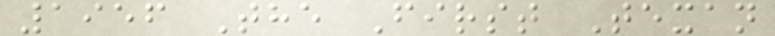1956 The First Texan
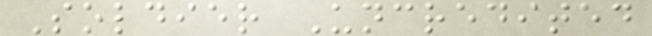Soldier Uncredited
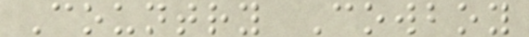Country Cowboy
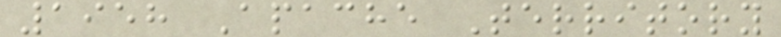1958 Apache Territory
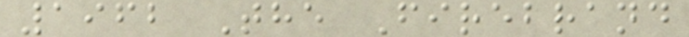1962 The Firebrand
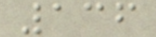136
